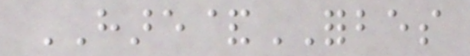HARE&FORBES
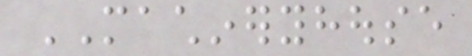MACHINERYHOUSE
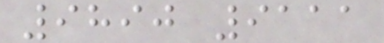9890 9111
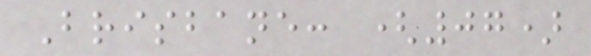Brisbane: (07)
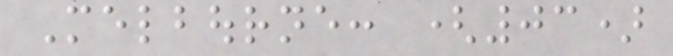Melbourne: (03)
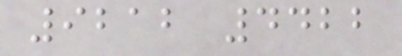9212 4422
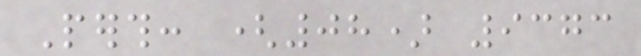Perth: (08) 9373
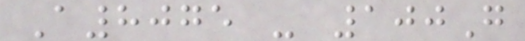A8075 - 100G
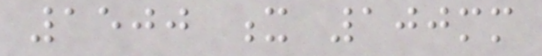1500 x 100mm
